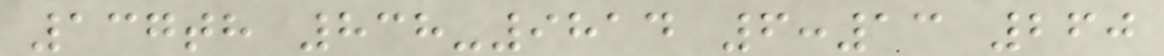137th 838-9814 6:13 260
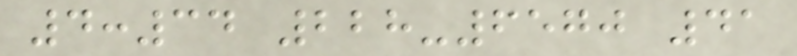4:34 228-6570 41
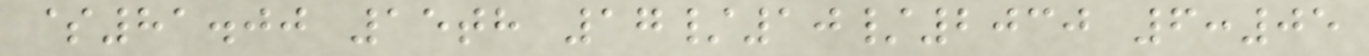$81.00 15th 17/10/2030 6:05
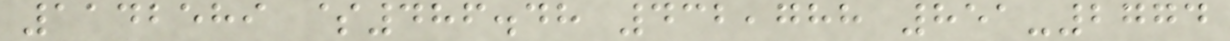1142589 $486.48 432,788 851-2774
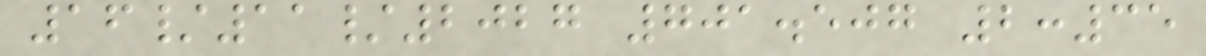16/11/2027 701.507 2:35
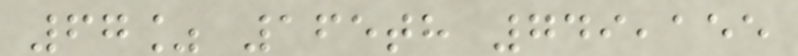67% 165th 749,155
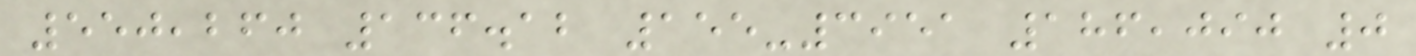550,260 136.12 155-3951 186,090 0
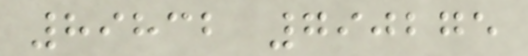89832 790275
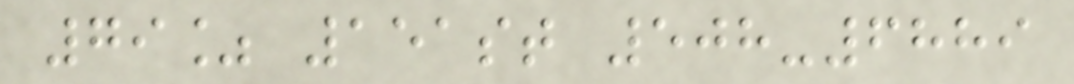79% 151st 508-6889
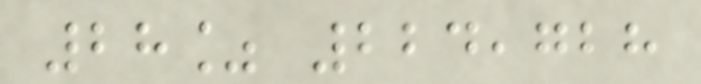28% 224,728
